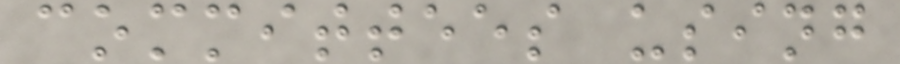committees using
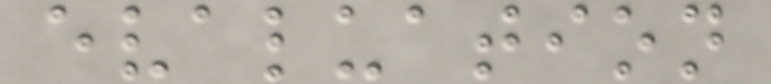evaluation
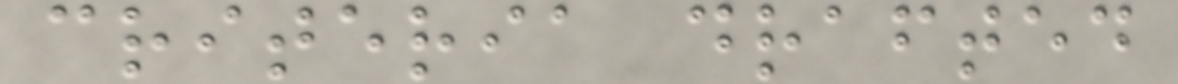criteria drafted
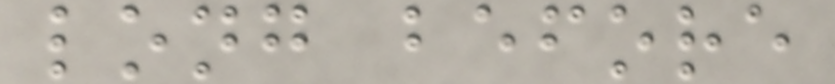long before
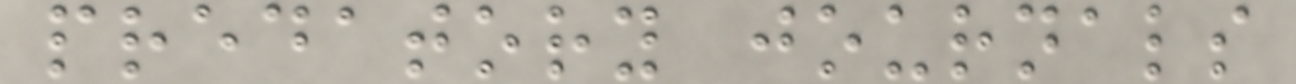predatory journals
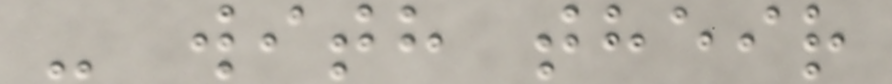- with their
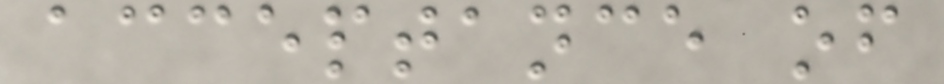acceptance of
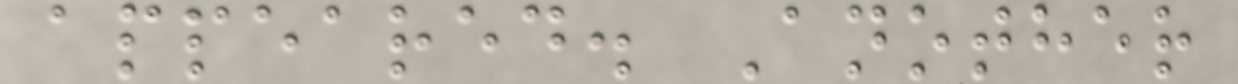appeared. Another
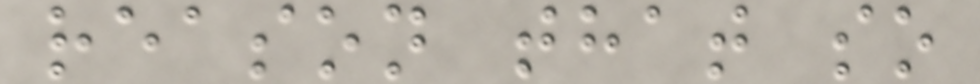reason that so
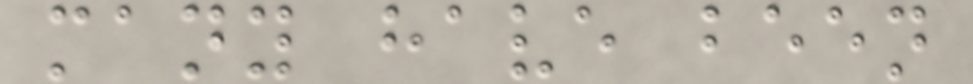many have been
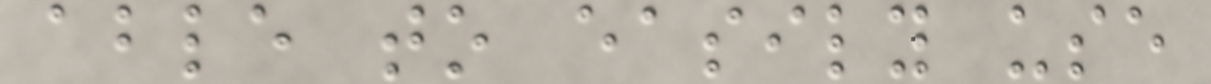able to easily use
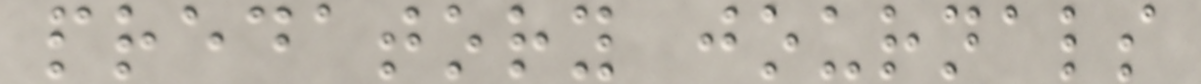predatory journals
